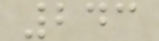243
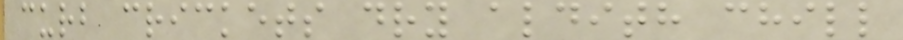curb crickets dry aldith chill
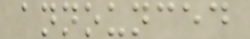announced
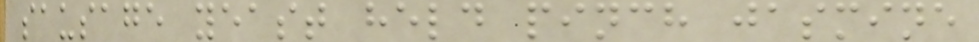sausage yeast held pinch jasmine
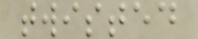twisted
